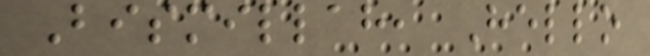Bismillah, Hello
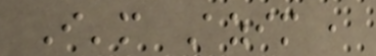I'm Azim ,
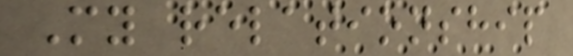My relationship
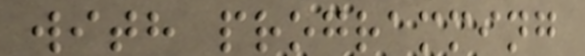with programming
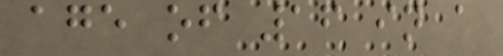age of 16 in a
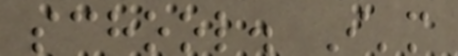school. I'm
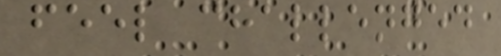feel challenged
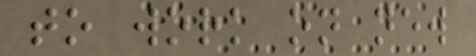to work on new
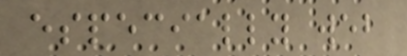especially web
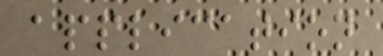application
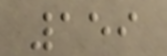159
